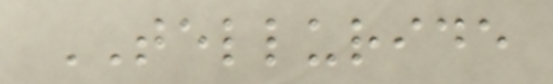TELLURIDE
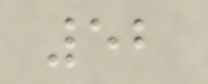52
